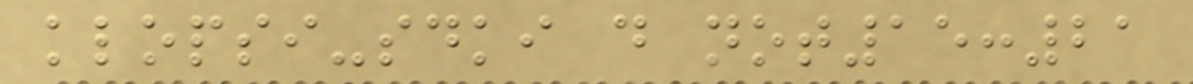klopsi-sdki do not15:21
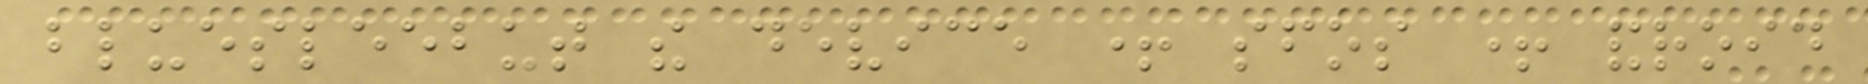bluesleebut the device + sfos + android
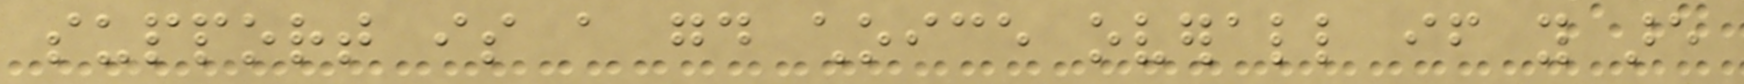support is a good choice overall if you are
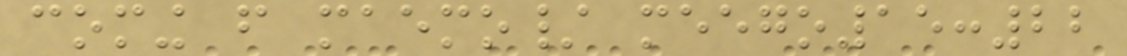coming from maemo/ meego15:22
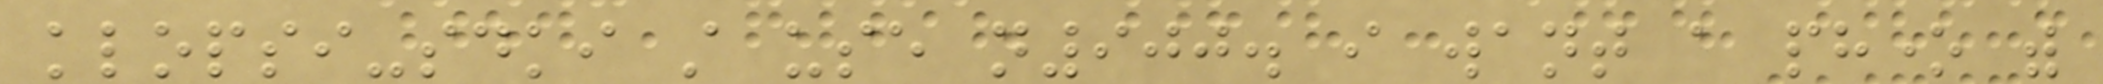klopsi-sdki still use n900. i want a phone with
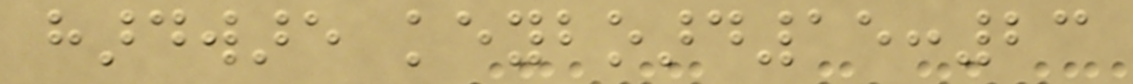hardware keyboard15:23
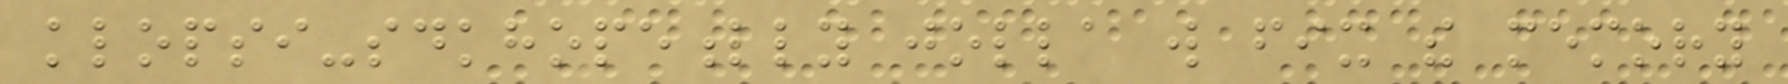klopsi-sdkhopefully jolla will fix the memory
